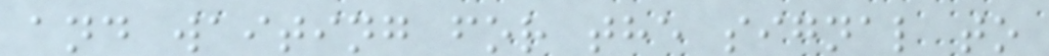and waiting for the signal to
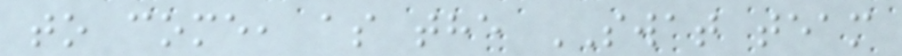to come, as the SWAT team
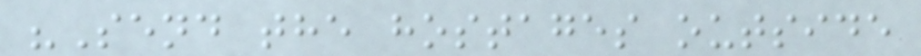"Send the hostages outside
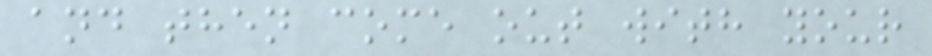and then come out with your
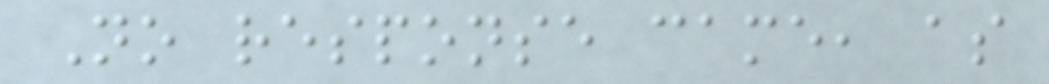No response came, as
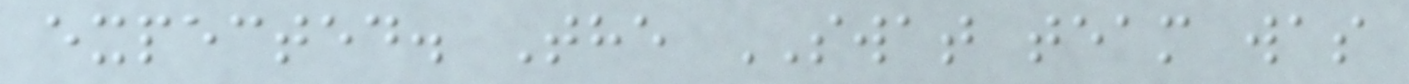expected. The SWAT team was
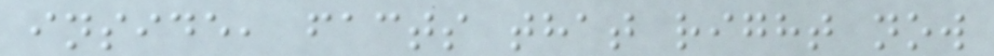inside, facts that right now
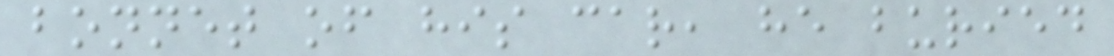bonnet of his car, he buried
